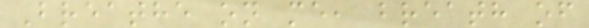Breathe on me, breath of
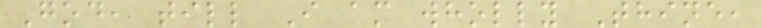God, till I am wholly Thine,
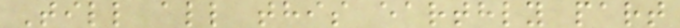Till all this earthly part
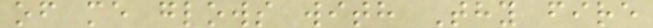of me glows with Thy fire
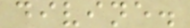divine.
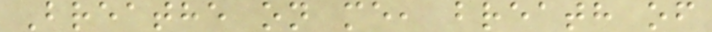Breathe on me, breath of
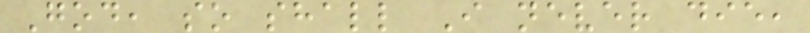God, so shall I never die,
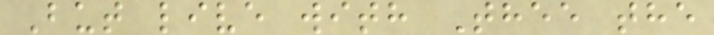But live with Thee the
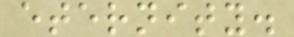eternity.
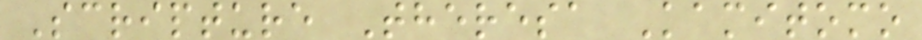Scripture Theresa Kamitomo
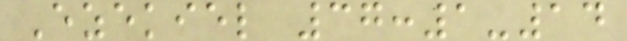Ezekiel 37:1-14
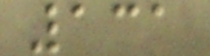131
